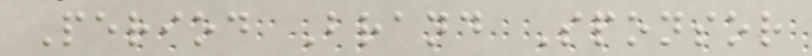Period Brand Sponsor
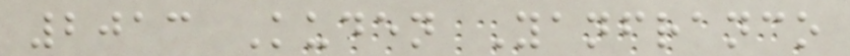2013 Kuden Yanfranco
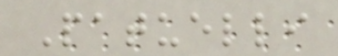Patuelli
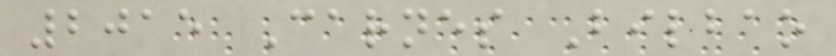2015 Carnes Bilbao
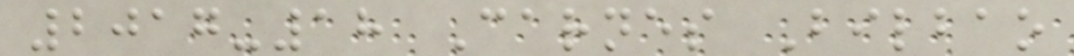2017-18 Carnes Bilbao
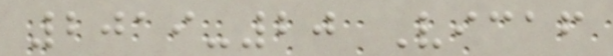2019-20 Vicaf
